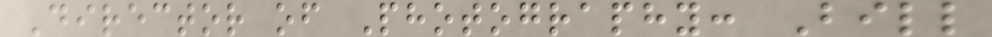Director of Photography: Bill
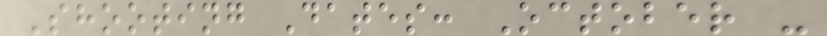Shooting Dates: October -
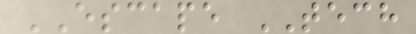ESCAPE TECH
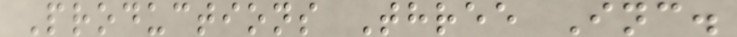Productions Three Inc.
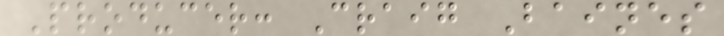Producer: Craig Baines
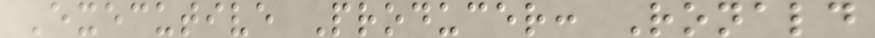Executive Producer: Ronald
